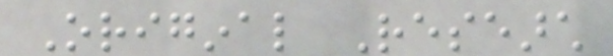Original Research
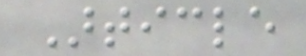Article
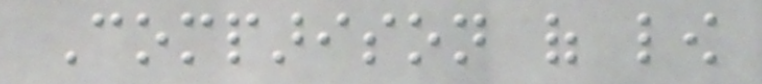Comparison of low
